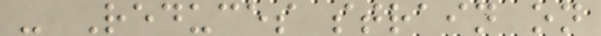- Reduces strain on
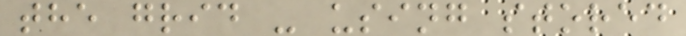the grid - using stored
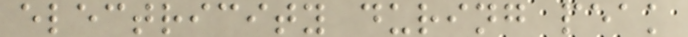electricity during peak
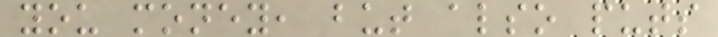you money, but also puts
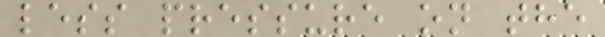less pressure on the
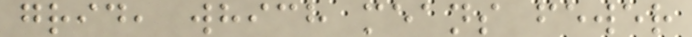grid, which means fewer
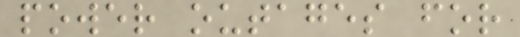power outages for
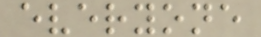everyone
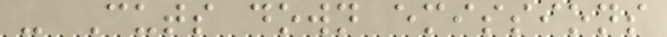- Cuts down emissions
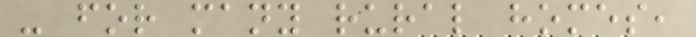- for many rural homes,
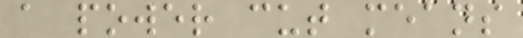a power cut means
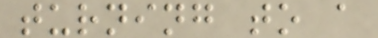turning to a
